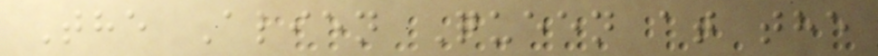The Alien Queen at the
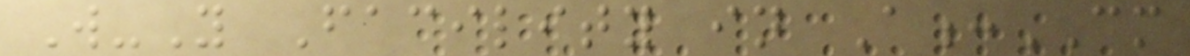W-Y Facility in A:CM
